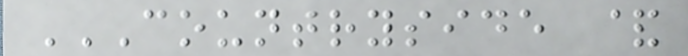COUNTRYSIDE &
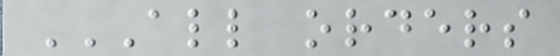ALL ORDERS
